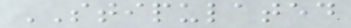STIPULATED
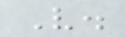V.
